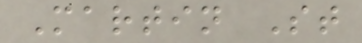Martin St
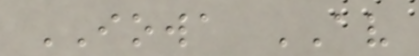IOWA AV
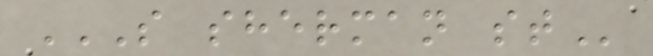S SHERMAN ST
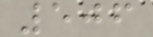506
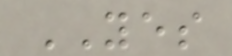YES
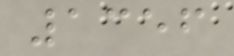1356
